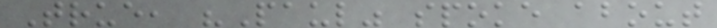True, "Paul" spoke about
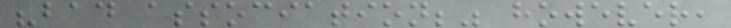"bad association;" however,
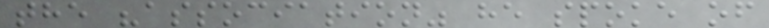the "association" he spoke of
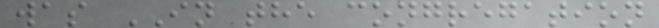was IN the congregation
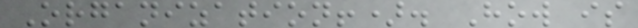Organization!). How is
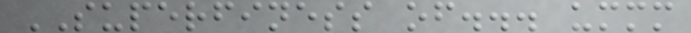SUPERFINESS of... ummm
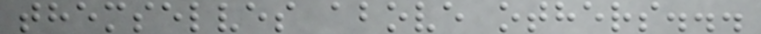themselves above others...
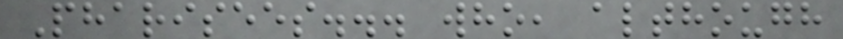Pharisees... who, although
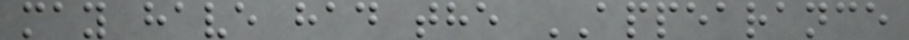may have had the APPEARANCE
